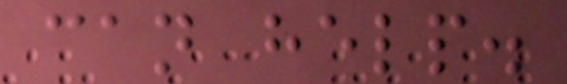can help.
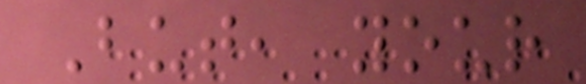But, your
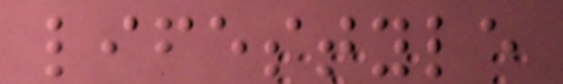lifestyle
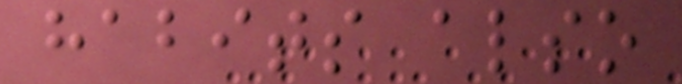habits also
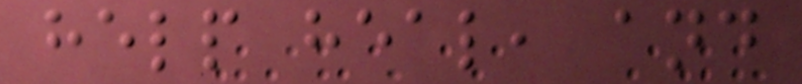help heal, and
